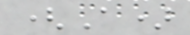(A)
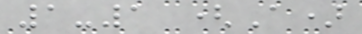1-1 (A)
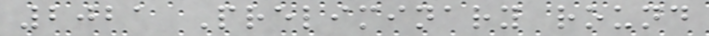2021 Preliminary round
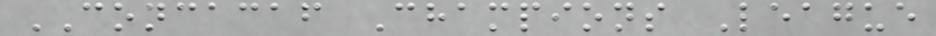CONCACAF Champions League
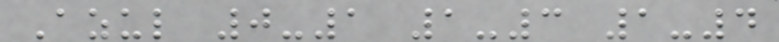Azul 0-1 1-3 1-4
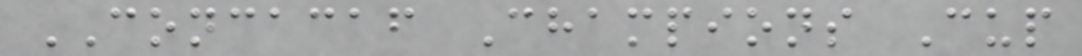CONCACAF Champions Cup
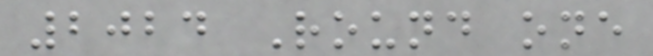2024 Round one
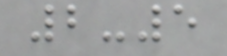2-5
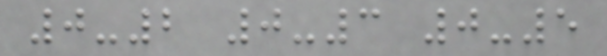0-2 0-3 0-5
